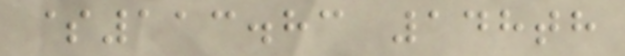$113.83 148th
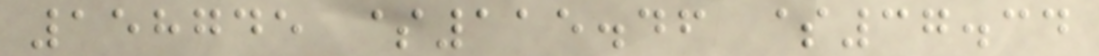158745 $115.46 $37.34
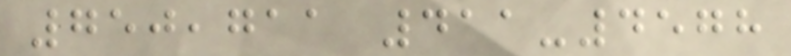750,711 411-4578
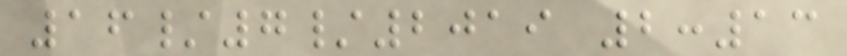16/7/2019 2:13
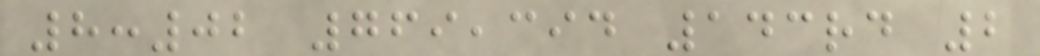8:02 769,394 143rd 2
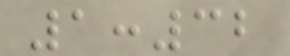1:32
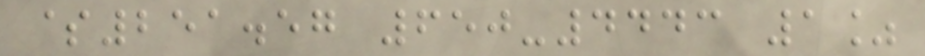$251.57 650-4443 1%
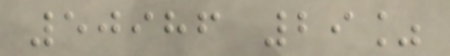50986 29%
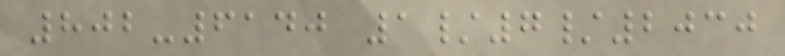802-6140 1/7/2030
